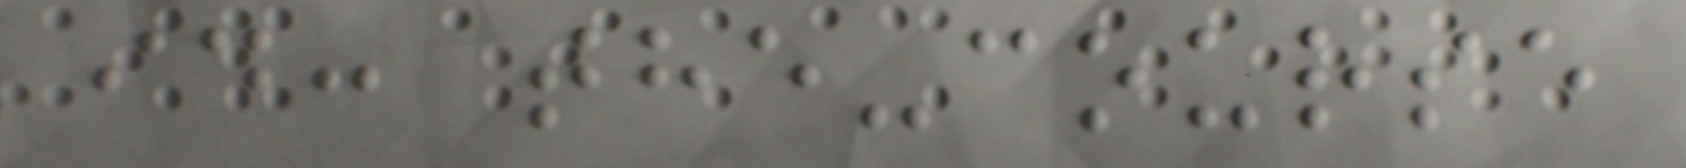id: the-course
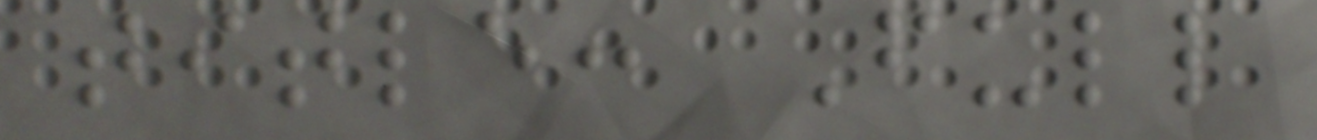title: Full
